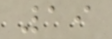19
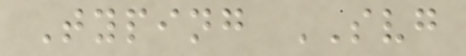Typing SVG
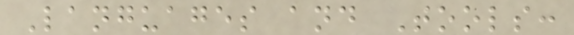Languages and Tools:
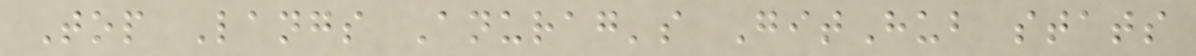Top Langs Anurag's GitHub stats
